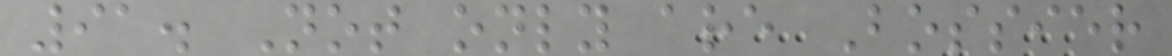91. Not only are Bossier
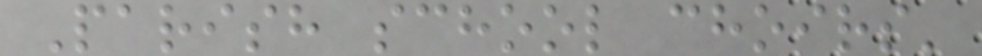Parish school choirs'
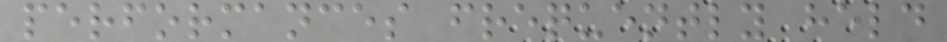performances frequently held
